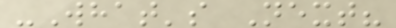-What's Next?
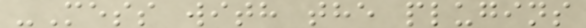-Mess with the plugins
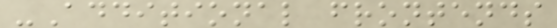-Additional frontends
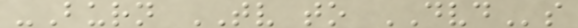-Burn TV to DVDs
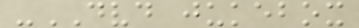-DVD jukebox
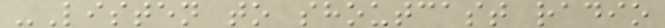-Listen to shoutcast radio
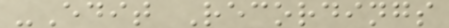-Edit Recordings
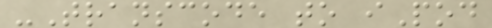-Transcode to iPod
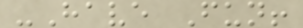-Have Fun!
